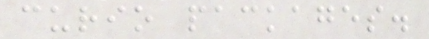curio packages.
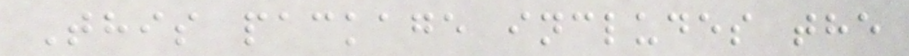This package includes the
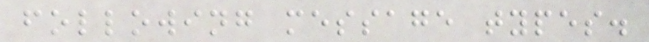following message types.
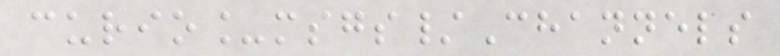curio_msgs/Channels
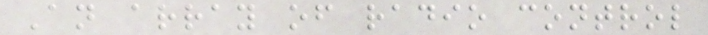An array of radio control
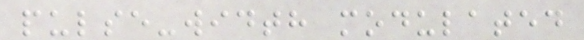pulse-width modulated
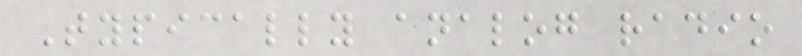Typically analog radio
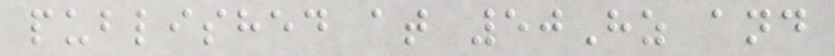published at 50Hz and
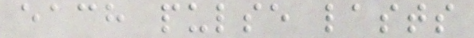each pulse lasts
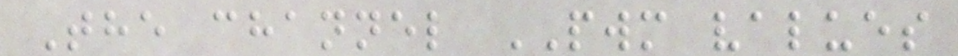The channel PWM values
